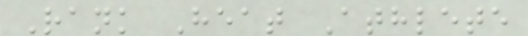Rank Heat Athlete
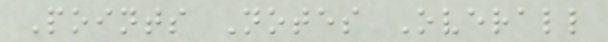Points Notes Overall
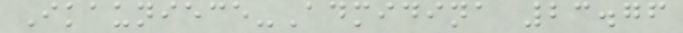Ikauniece-Admidina 23.76
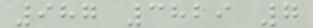987 3829 7
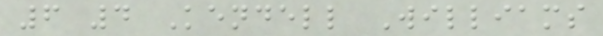6 4 Kendell Williams
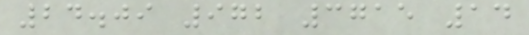24.09 972 3715 14
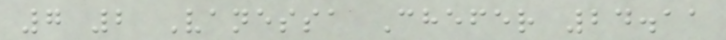7 2 Vanessa Chefer 24.11
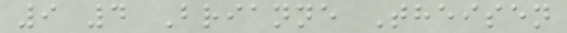9 4 Brianne Theisen
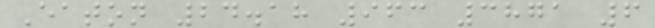Eaton 24.18 963 3871 6
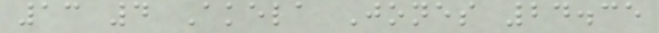13 4 Akela Jones 24.35
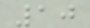10
